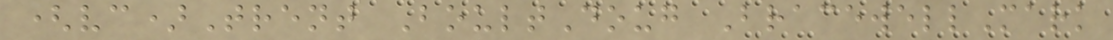(vc)Trent BoultDoug BracewellMark
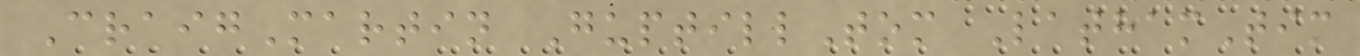CraigMartin GuptillTom LathamTim
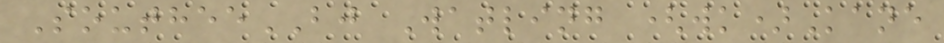SoutheeBJ Watling (wk)Kane
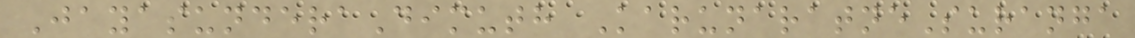JayasunderaDimuth KarunaratneSuranga
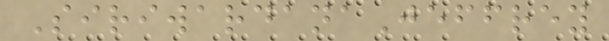SiriwardanaJeffrey
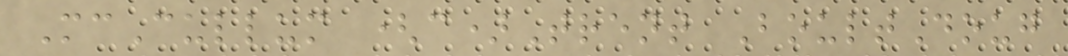McCullum (c)Trent BoultDoug
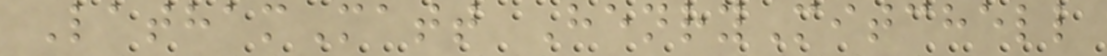LathamMatt HenryMitchell
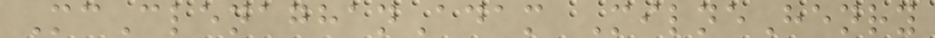McClenaghanAdam MilneHenry
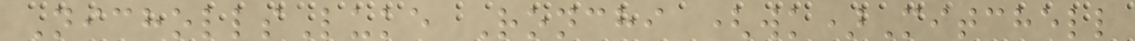NichollsLuke Ronchi (wk)Mitchell
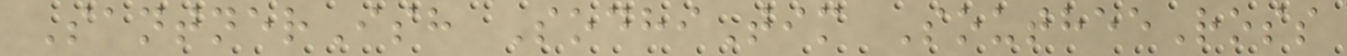SantnerIsh SodhiTim SoutheeRoss
